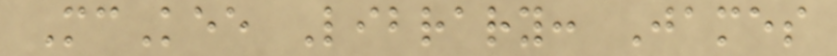McKee Library: James
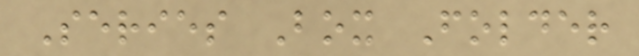Series Box Folder
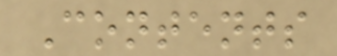Contents
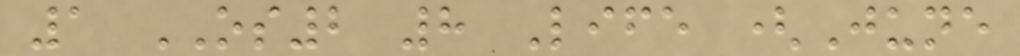1 OS2 8 Life (June
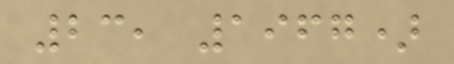23, 1967)
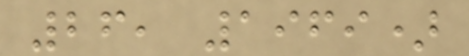26, 1969)
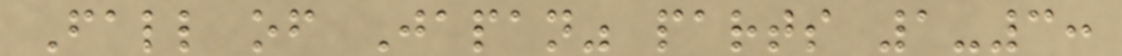Fall of Japan" parts 1-3:
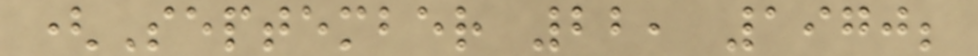(September 22, 1970;
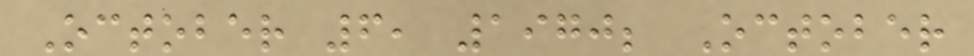October 6, 1970; October
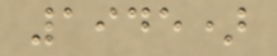1945)
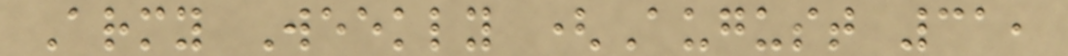Army Weekly (August 31,
